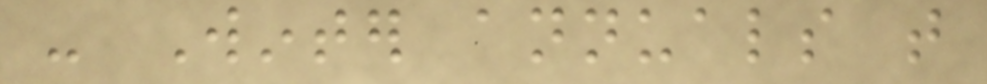- Winter annuals that
